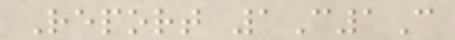Report 1C1C
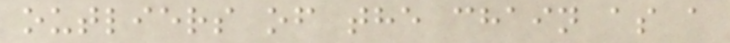outliers of the chain as a
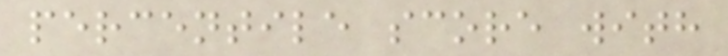percentile score with
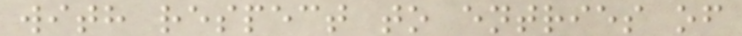with respect to entries of
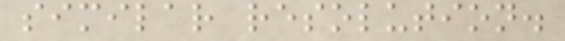similar resolution.
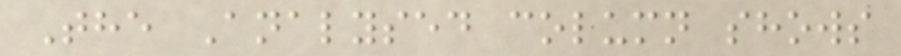The Analysed column shows
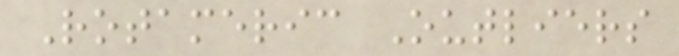Rotameric Outliers
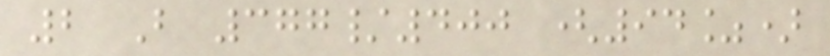2 B 377/400 (94%)
